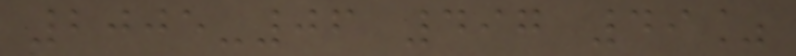2005-06 497 49%
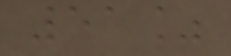51%
